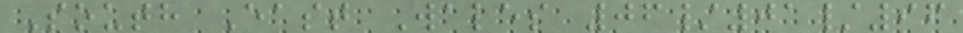South East Wales 06/01/96
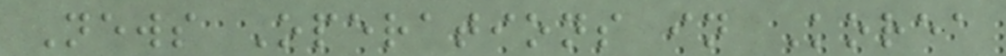News Operations in Korea
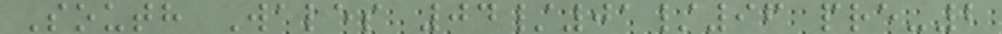South Wales 04/01/96 pre-2
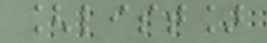[list]
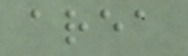area
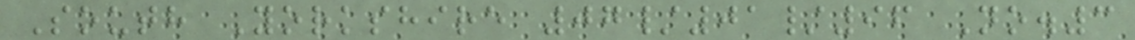South Yorkshire 07/01/96 No.3
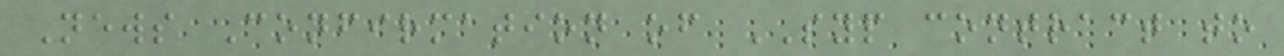News Confirmation of SYP contract to
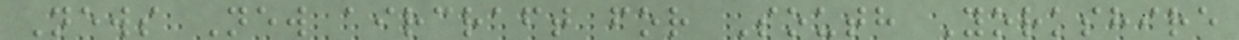News New aircraft for South Yorkshire
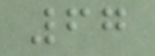67
